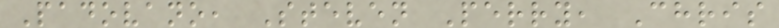Padovano, Steven Perry, Chris
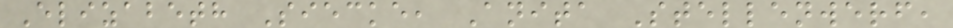Elizabeth Siecke, Anita Stellenwerf,
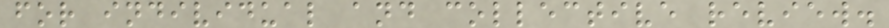for individual and collective review.
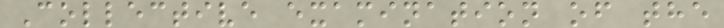Collective examination of the
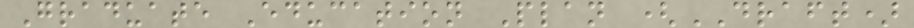Graduate Education Plan (DRAFT)
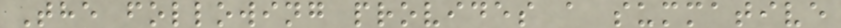The following provides a summative
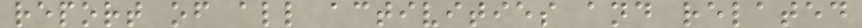report of all activities and related
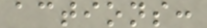actions:
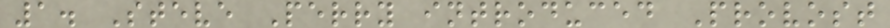1. Steve Perry introduced Provost
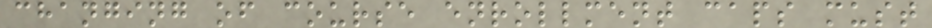changing of course enrollment caps must
